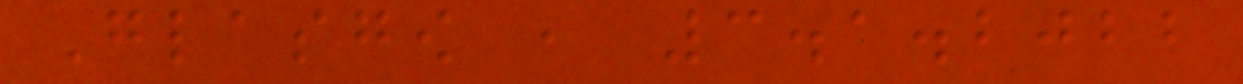Glasgow , 3.1.2022
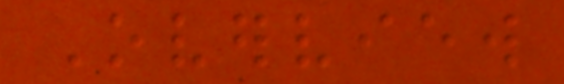Overview
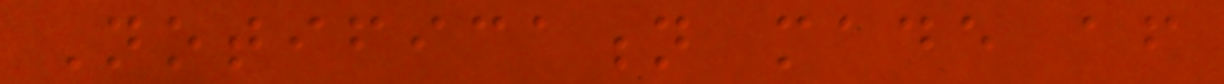Notification made after
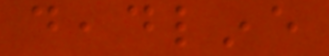deadline
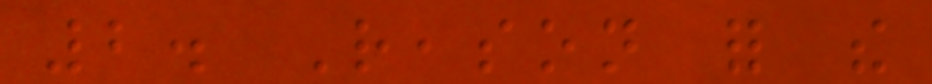2. Reason for the
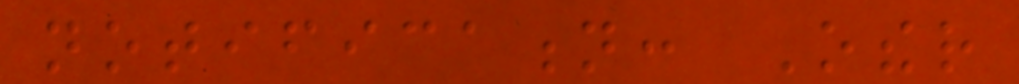notification: Other
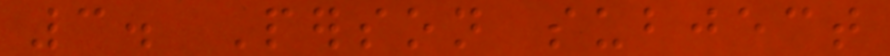3. Person subject
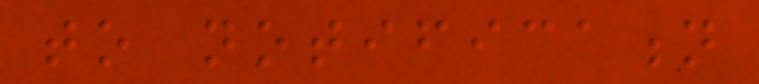to notification
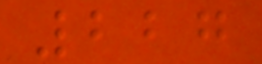227
